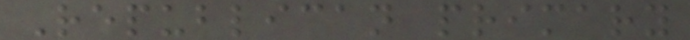Republican primary
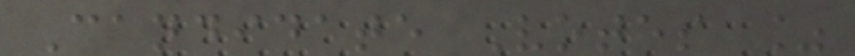Candidate Votes %
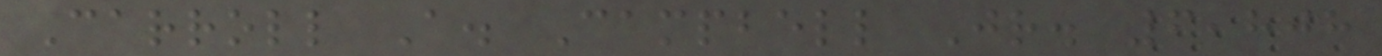Carroll A. Campbell Jr. 6,808
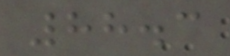88.3
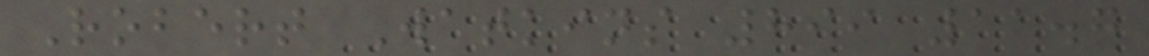Robert Watkins 899 11.7
